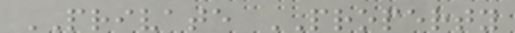PRIVATE PROPERTY
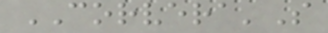CORVERA'S
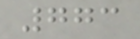773
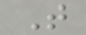T
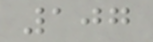107
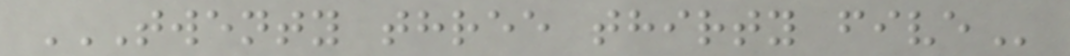TWENTY THREE THIRTY FIVE
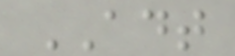ADT
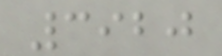3920
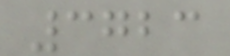3723
